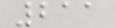211
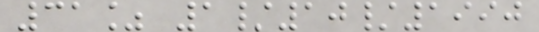31% 1/10/1990
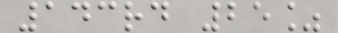143rd 25%
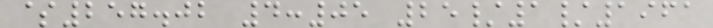$257.02 4:05 25/1/1961
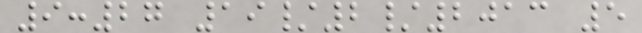9:27 19/2/2013 5
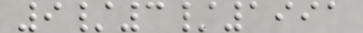9/3/1991
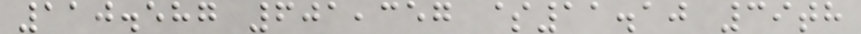110.587 601,357 $11.10 39th
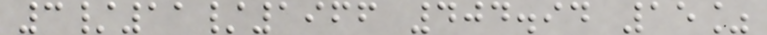3/11/1966 404.94 15%
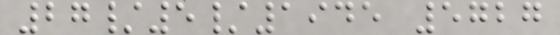27/5/1945 5727
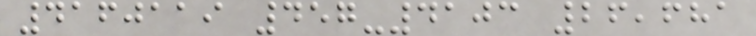4160119 457-4103 26,681
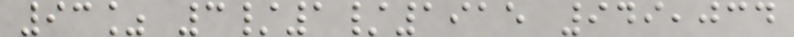93% 3/1/1915 949,034
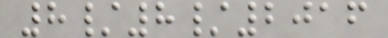8/8/2016
